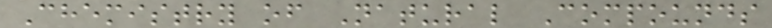Chemistry of Natural Compounds
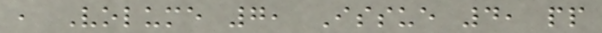, Volume 7, Issue 4, pp
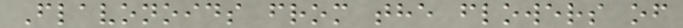Flavonoids from the flowers of
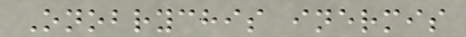Onobrychis inermis
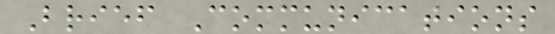Brief Communications
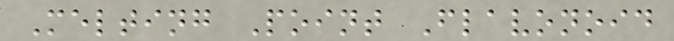Melting Point Flavonoid
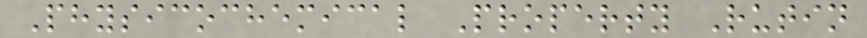Physicochemical Property Rutin
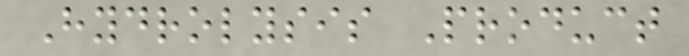Hydrolysis Product
